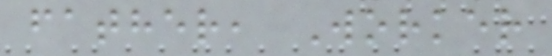father, Worker
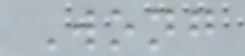Wong
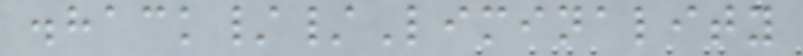.hack//Liminality
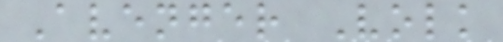Avenger Volk
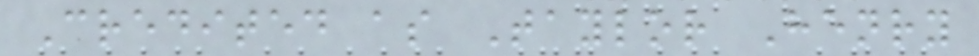Credited as Taylor Henry
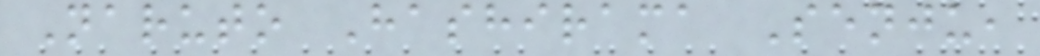Naruto Hashirama Senju,
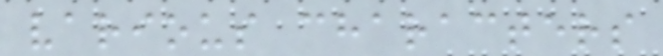various characters
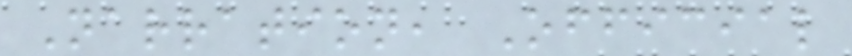Narration, Official
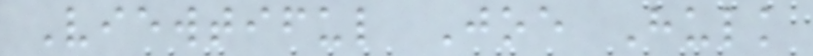Viewtiful Joe Hulk
